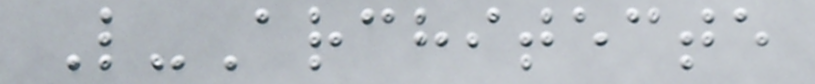L-Architecte
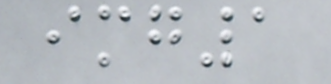img1
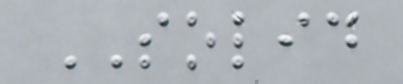SOLID
